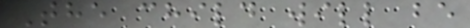The child will be
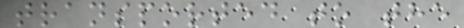transported to the
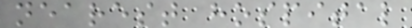nearest hospital
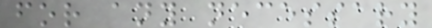for any necessary
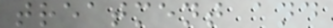treatment and
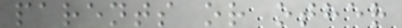parents or other
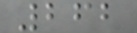262
